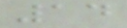14
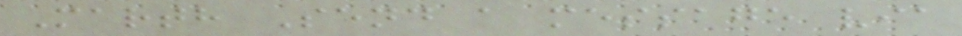Marth Send a message via
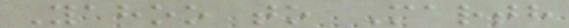Yahoo to Marth
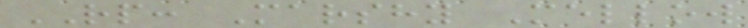RP: Marshy Mellow
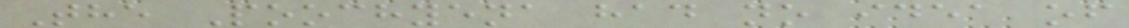The Poochyena had no idea of
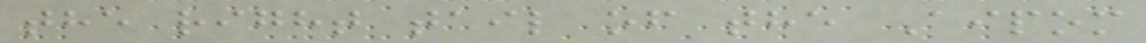the right tail of the Aipom
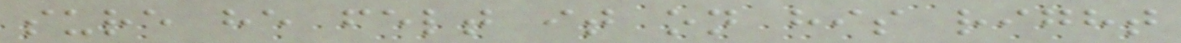sure he felt it on his right
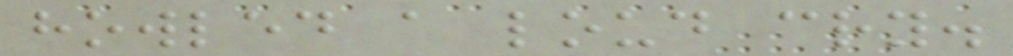howled a loud cry.
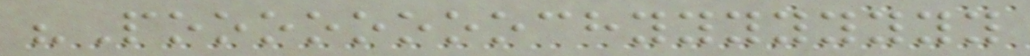"Poooooooochyyyyyyyy
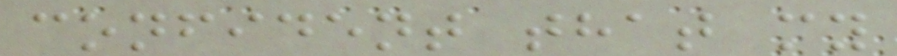confident that my
